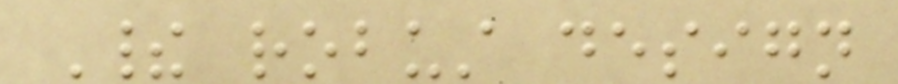Their robust design
